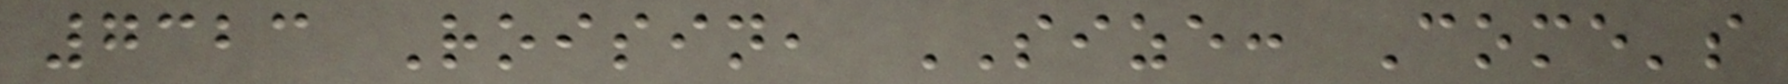7323 Roisin, SIZE: Come's
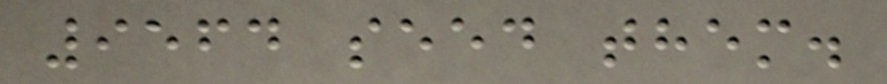9564 seed them.
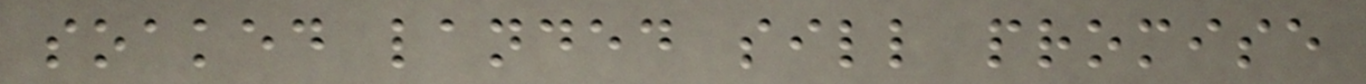soaked landed sill promise
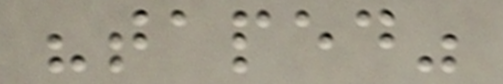"taped"
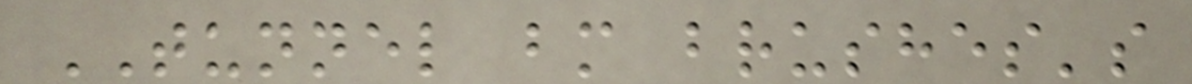TUNNEL bm brushes's
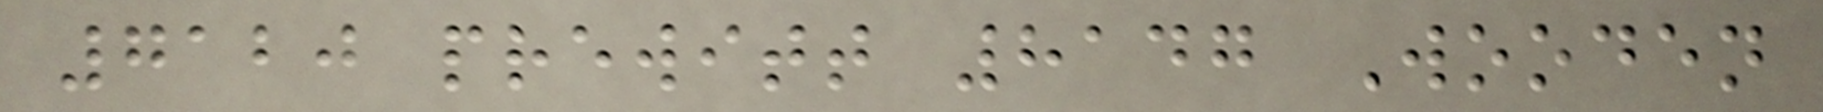7120 prewitt 8147 Wooden
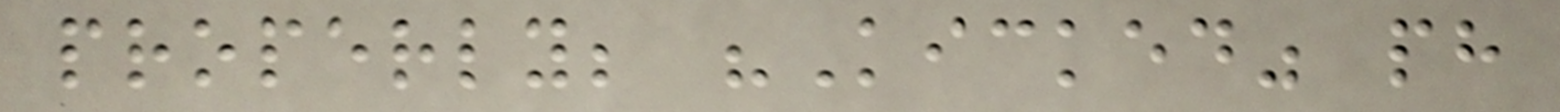properly; "Kicked" ph
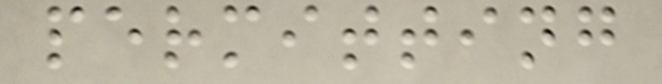permitting
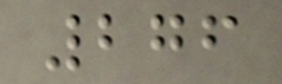276
